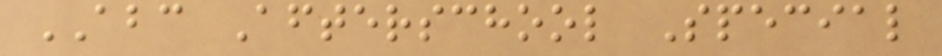ABC Afterschool Special
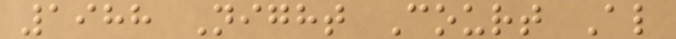1988 Night Court Al
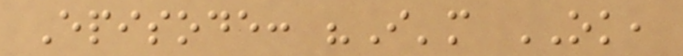Episode: "I'm OK,
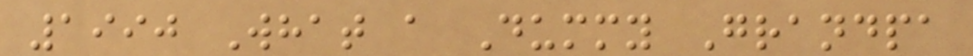1990 What a Dummy Grandpa
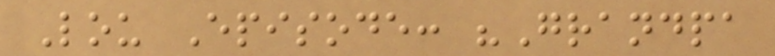Lou Episode: "Grandpa
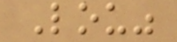Lou"
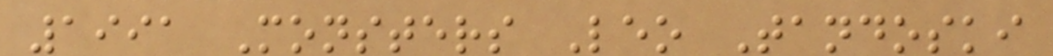1991 Monsters Leo Tandoski
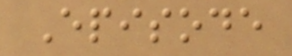Episode
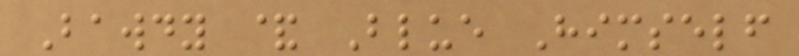Bawdy & Blue Himself
